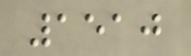1510
